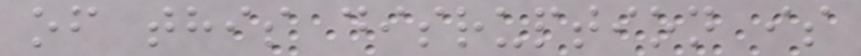of this disruption is
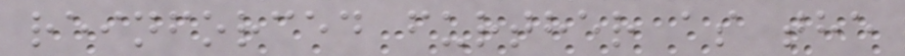reinforced further as the
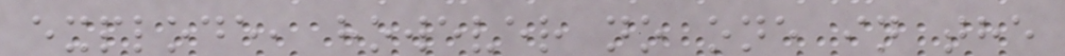explode, however no one in the
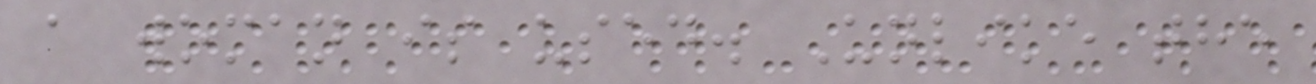a woman is used. Unlike the
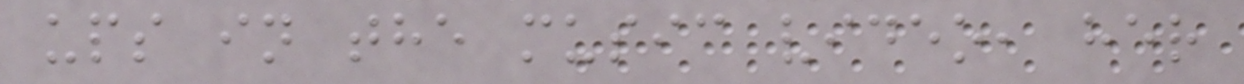ups in the music video, her
